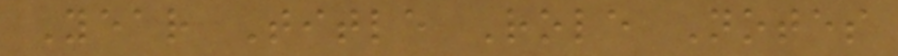Year Title Role Notes
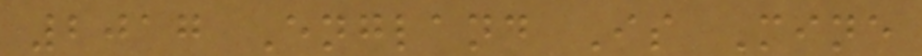2017 England Is Mine
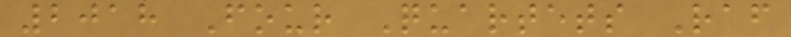2018 Four Quartets Raf
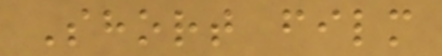Short film
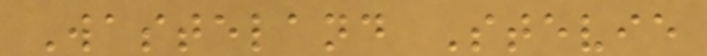Wasteland Stevie
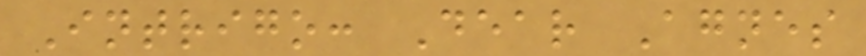Intrigo: Dear Agnes
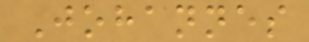Johannes
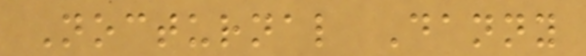Nocturnal Danny
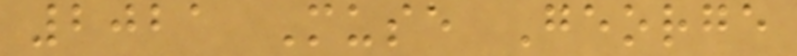2021 Muse George
